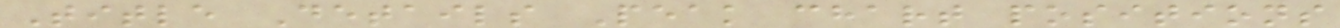Title Details Peak chart positions
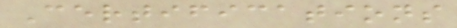Certifications
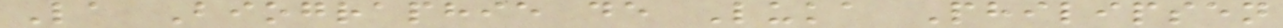La Biographie de Luka Philipsen
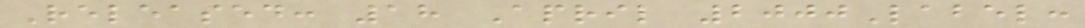Released: 18 April 2000Label:
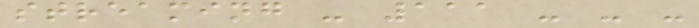streaming - 111 - - -
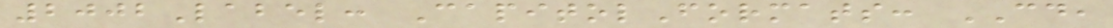2002Label: CapitolFormats: CD,
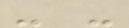- -
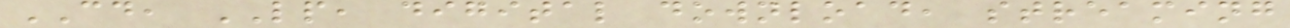CD, LP, digital download, streaming
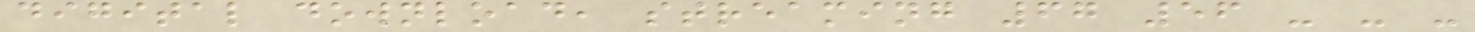digital download, streaming 67 56 - - -
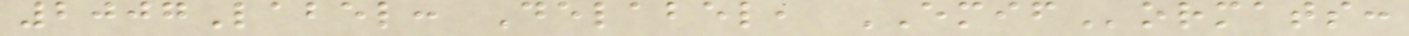2007Label: Delabel, EMIFormats:
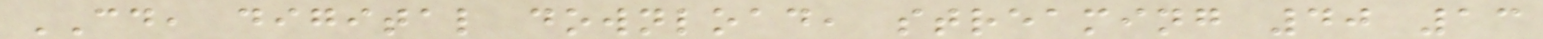CD, digital download, streaming 40 13
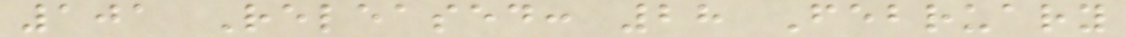101 Released: 28 February
